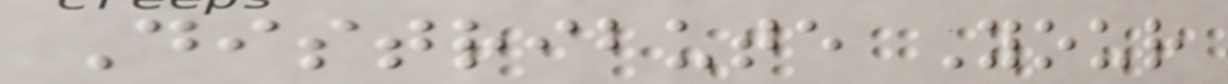Distribute Your
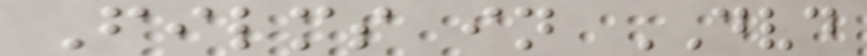Films in DVD
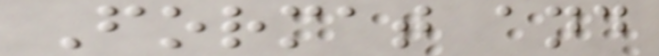Format and
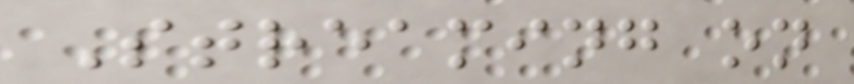Streaming on
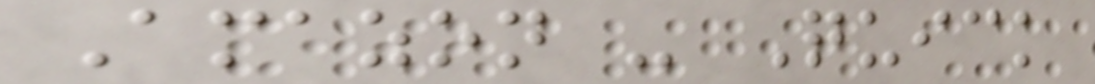Amazon - Quick
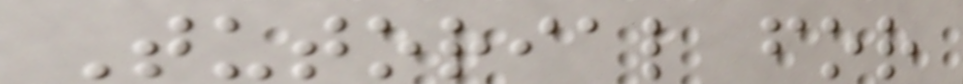Tutorial for
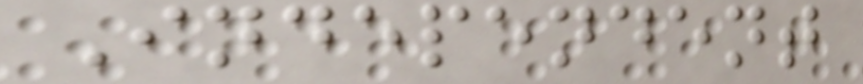Independent
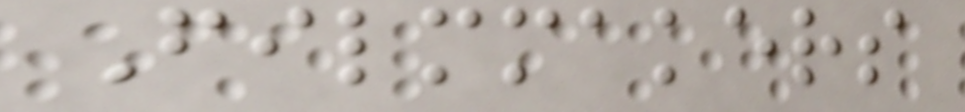Filmmakers
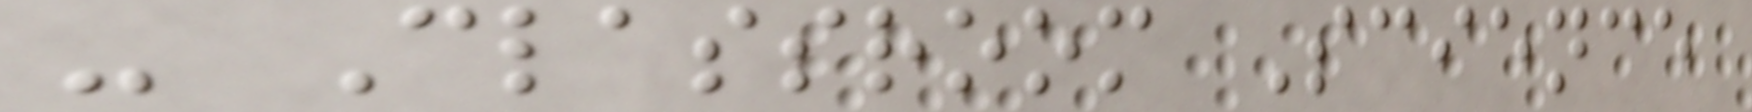- Classroom Science
